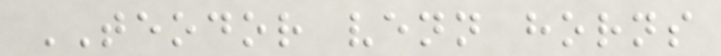TEODOR venn horns
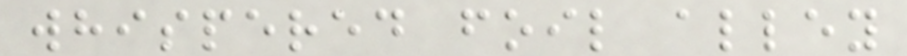whispered foil alley
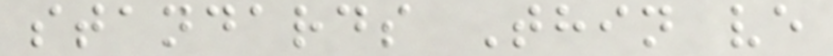standards Thin ve
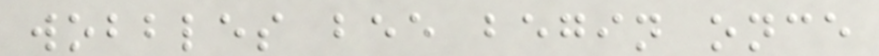wobbles bee begin once
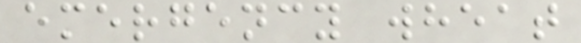emergency wheat
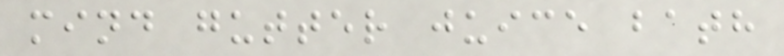mind gutter juice bath
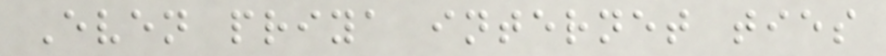Even priya internet ties
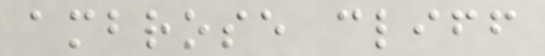ambrose cliff
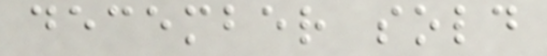december sold
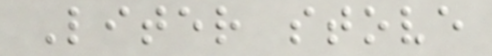Liter stove
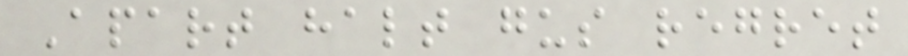Apart halt gus regret
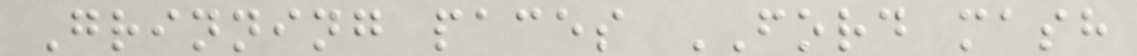Grinning paces FORD mash
